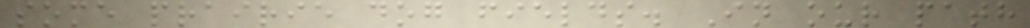some prairie dog fields. In our path
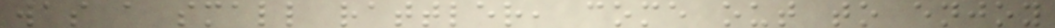was a small rattler, come out to enjoy
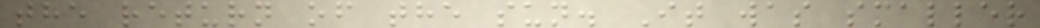the return of the sun. It was smaller
